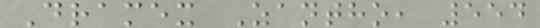Dramex Zantho, 554
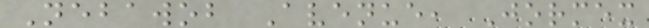Nebawob Avenue, Jormex
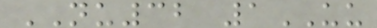NU32 1UU
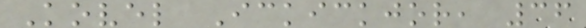Kovel Ickickjor, 36
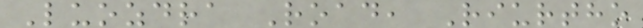Luozdra Road, Riurtho
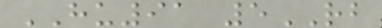HU91 5RB
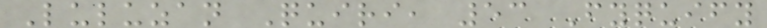Luluzan Quiri, 53 Fyquify
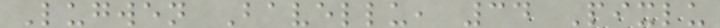Lugwen Bavellu, 34 Pixlu
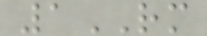1RM
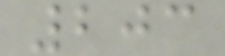203
